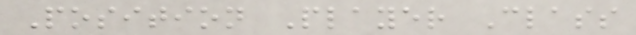Position Player Class
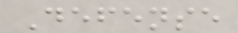Defense
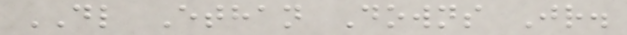DL Ethan Downs Jr.
